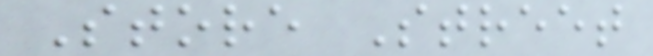Store Street
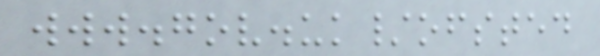www.gov.uk/ofsted
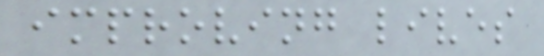improving lives
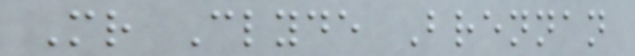Mr Clyde Brennan
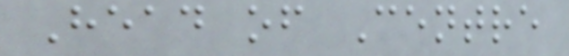Head of Centre
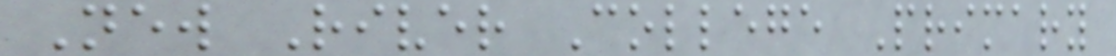New River College Primary
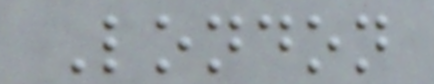London
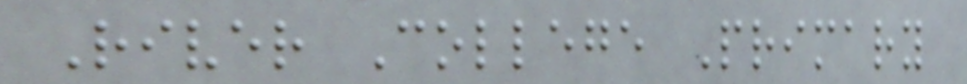River College Primary
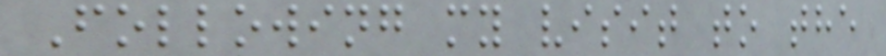Following my visit to the
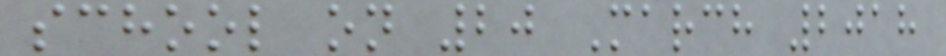school on 20 March 2018
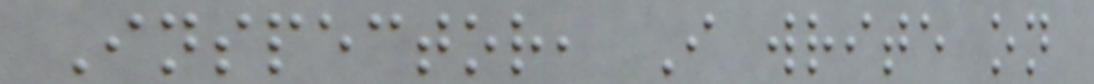Inspector, I write on
